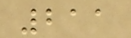211
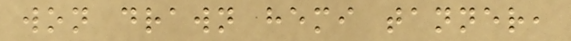won drawn hemi tanner,
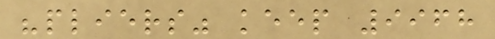"pliers" keep 9968
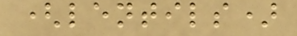(lentils)
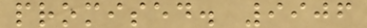promised. 9906
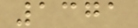1371
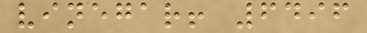vinegar! 6496
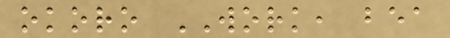okoro WORK, bea
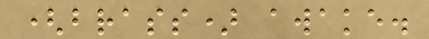(brass) awake.
